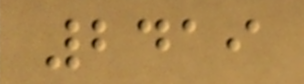2419
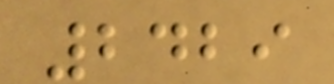2429
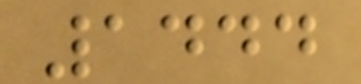1444
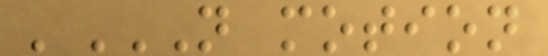'N MOTION
